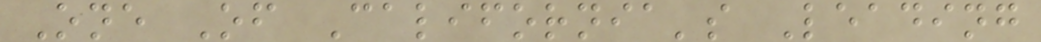One Of California's Leading
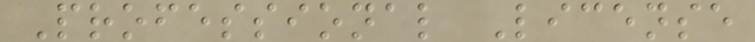Professional License
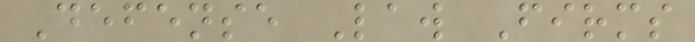Defense Law Firms
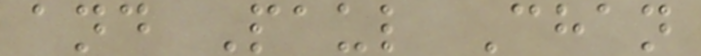and Paul Chan
